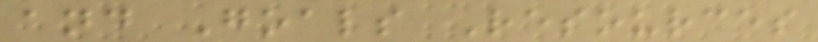and Goals Resources
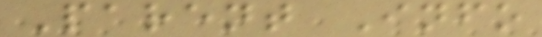Parent Info
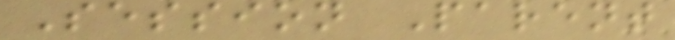Session Parent
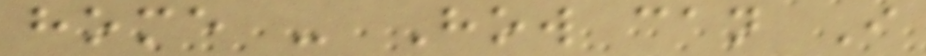home - How can I
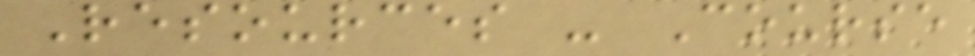Resources - Course
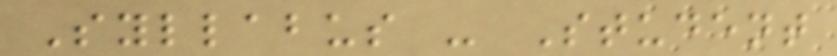Syllabus - Student
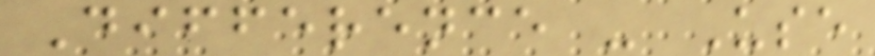Difference - Use
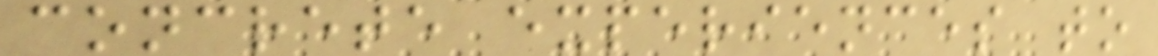concrete experiences to
